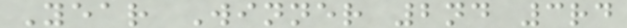Year Winner 2nd 3rd
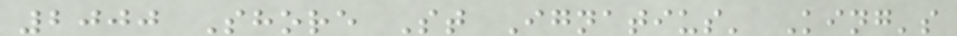2000 Shore St Ignatius' King's
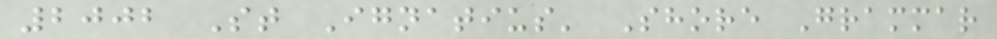2002 St Ignatius' Shore Grammar
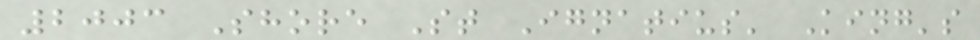2003 Shore St Ignatius' King's
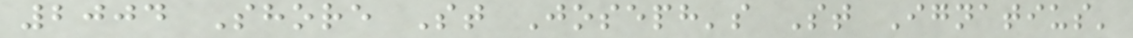2004 Shore St Joseph's St Ignatius'
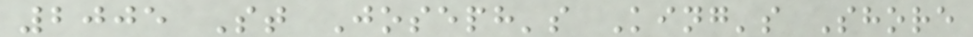2005 St Joseph's King's Shore
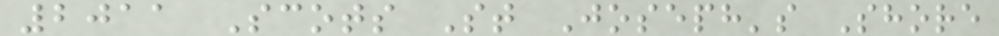2011 Scots St Joseph's Shore
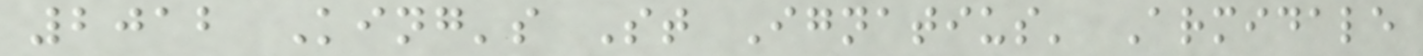2012 King's St Ignatius' Armidale
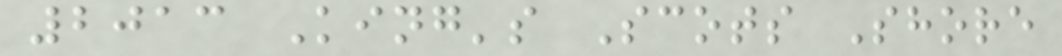2013 King's Scots Shore
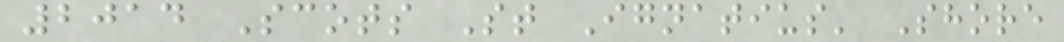2014 Scots St Ignatius' Shore
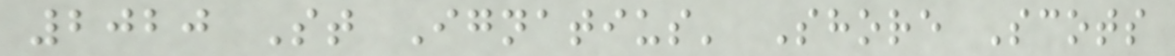2020 St Ignatius' Shore Scots
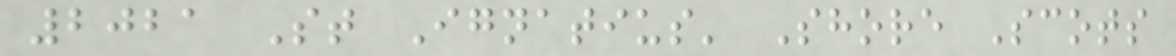2021 St Ignatius' Shore Scots
